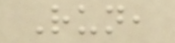Run,
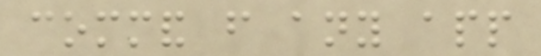command from any app
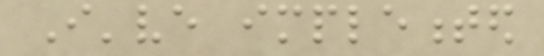I've implemented
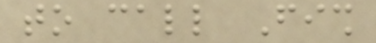to call Fish
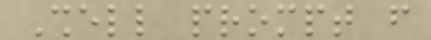Shell prompt from
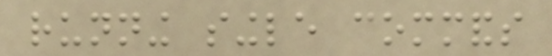running single commands
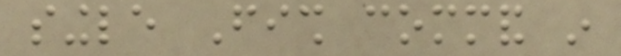single Fish command in
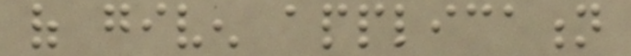of given application
